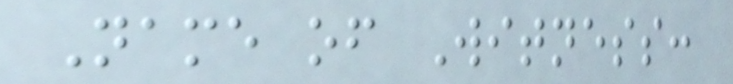Name of Witness:
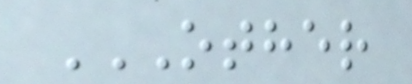OTHER
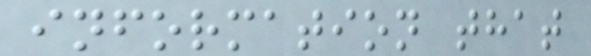information that
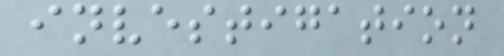investigation
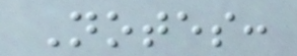Notes:
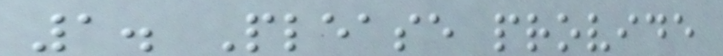1. Please provide
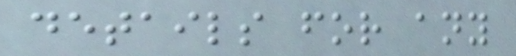details for any
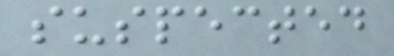suspected
